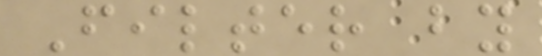Filter by
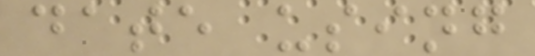date using
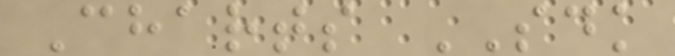Charts SDK
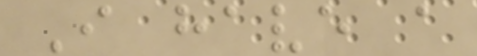I have a
